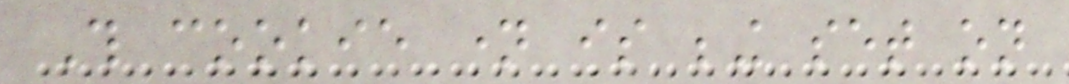This cookie name is being set on
